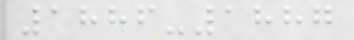1886-1887
